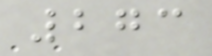273
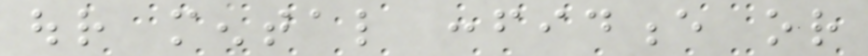our mental confidence or
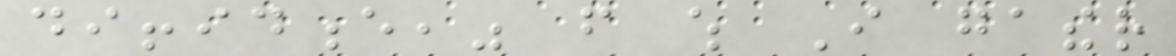diffidence," from which I gather
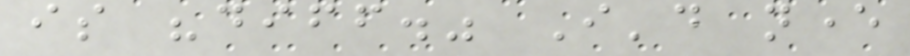is "diff." I'd never
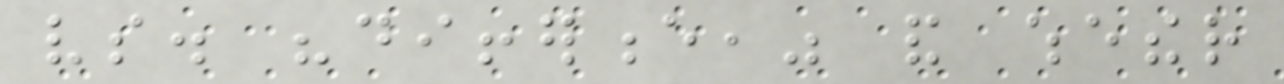vs. "difference," and whether
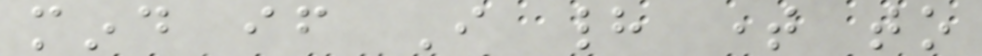mind if I had time to
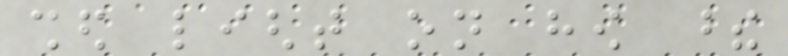shed light on how these
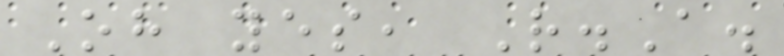Oh yes, R.A.
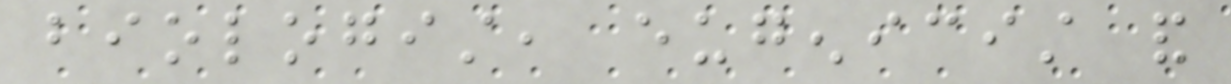biologist, eugenicist and
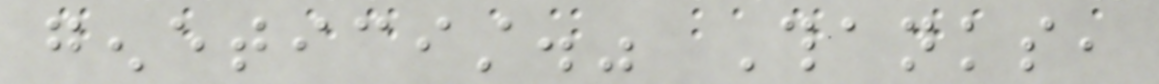geneticist." Thanks,
